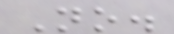No.
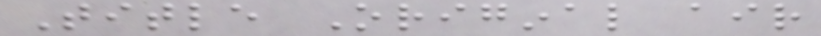Title Original air
